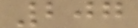207
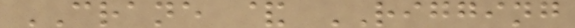CRANE & RIGGING
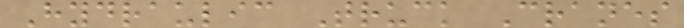Hydraulic Truck Cranes
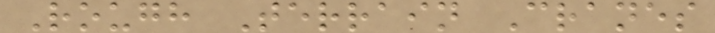Rough Terrain Cranes
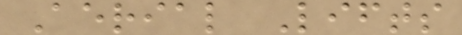Aerial Lifts
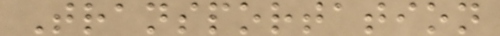Transportation
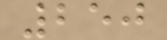250
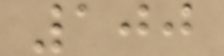100
